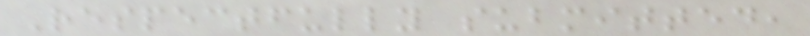Respectfully submitted,
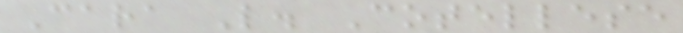Cara L. Cotellese
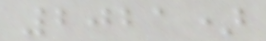2021)
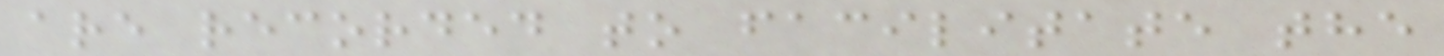are recorded to facilitate the
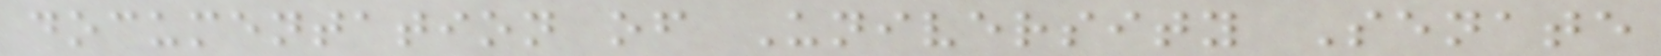documentation of University Senate
